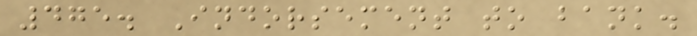475. Indorsement to bank.
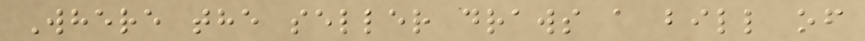Where the seller draws a bill of
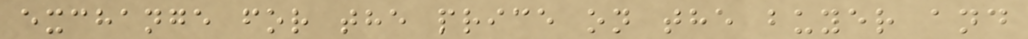exchange for the price on the buyer and
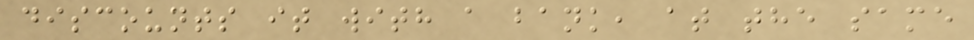discounts it with a bank, at the same
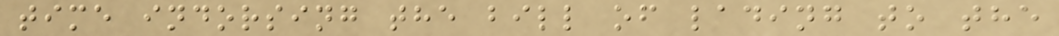time indorsing the bill of lading to the
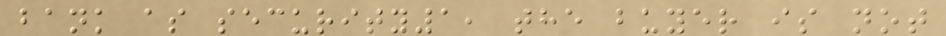bank as security1, the buyer is not
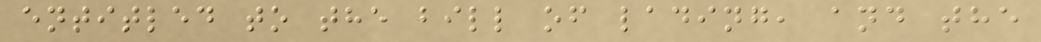entitled to the bill of lading, and the
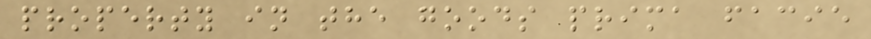property in the goods prima facie
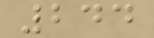244
